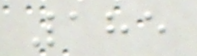185
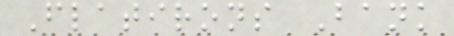Flatirons Bank
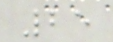25
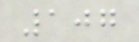107
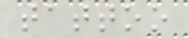tattoo
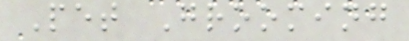Pet Grooming
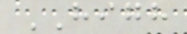HIGH
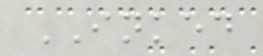INKED
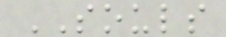SOULS
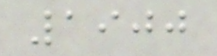1900
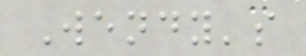Wendy's
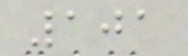101
